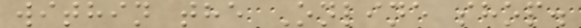within the Online shop.
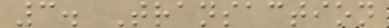3. Transaction
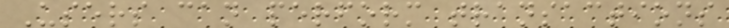Users can perform transactions
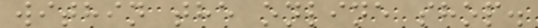within the online shop.
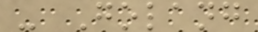- Golang
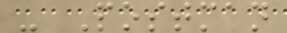- Postman
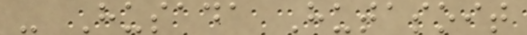- Husada Hutasoit
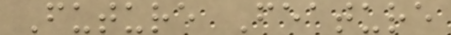Future Feature
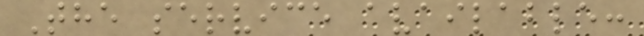The service available:
